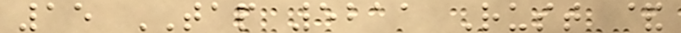15 TAP 5211 Rust &
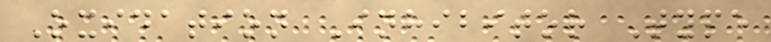Oxidation Inhibitor Type
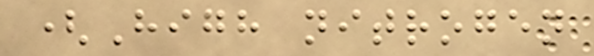(High nitrogen
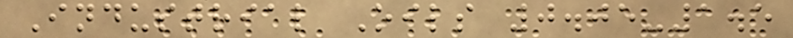Industrial Oils 0.05-1.5
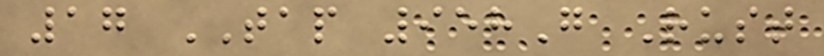17 TAP 958G Rust
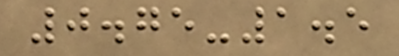0.75-1.5
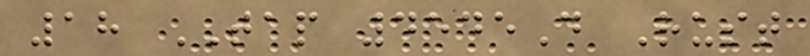18 TAP 4545D Rust
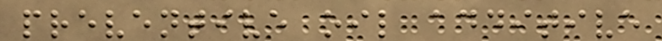preventive oil additive
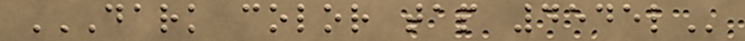DARK COLOR TAP 4545L
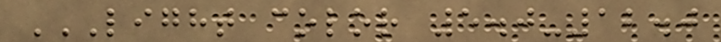LIGHT COLOR 5.0-12.0
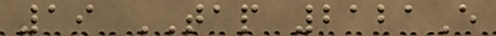19 TAP 2121E
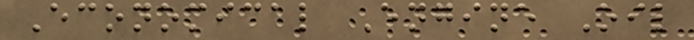Economical Engine Oil
